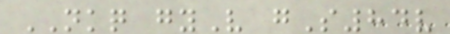NKQ gyV gS84v
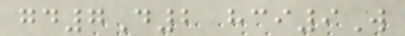gd7D2 hci9W
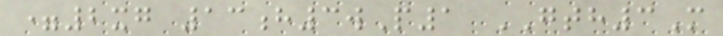=2xg 13h3wP1 GTH3M
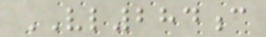VL284c
